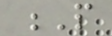P
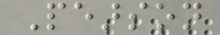Pearson
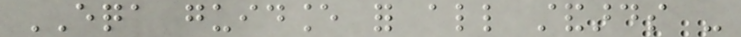EQA guidance for all standards -
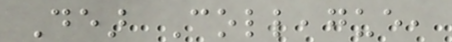Dear Colleague,
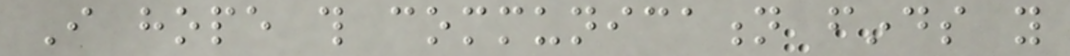I hope this communication finds you
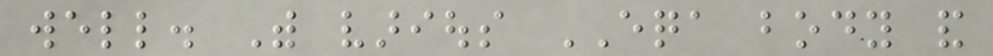well. With various EQA body and
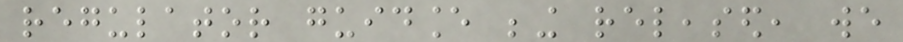regulator guidance being released, we
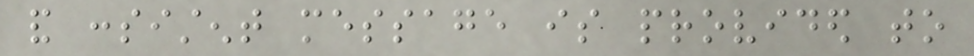and consistent message is provided to
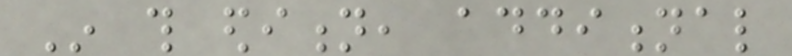In this edition, additional
